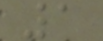1
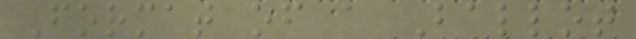Format of a Ballot
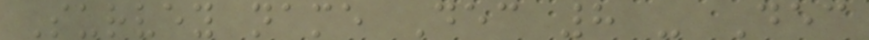Survey name Dec 8 - Dec
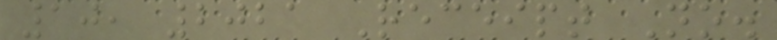10, 2021 Receipt No.
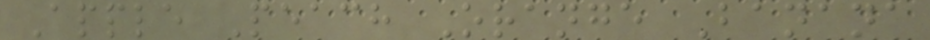Apple Peach Orange Banana
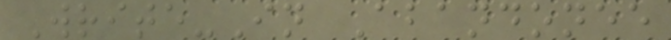Write-In Abandonee
